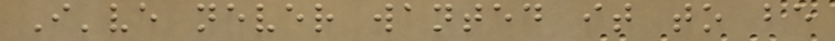I've never wanted it to be
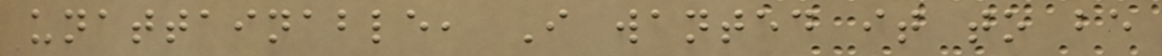unattainable, I wanted it to be
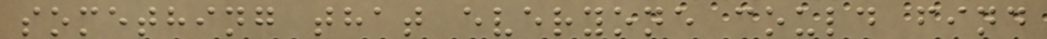something that everyone could find
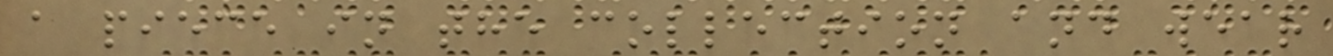a piece in the collection and wear
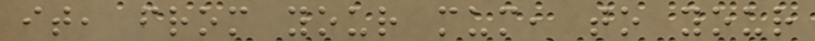it, from your mum, to your
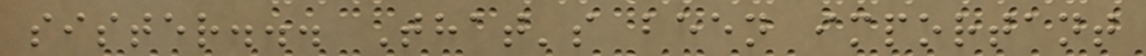sister... That's been important
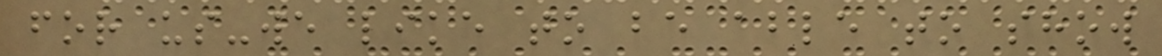for us-we like to be able to show
